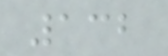132
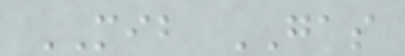MIB GAS
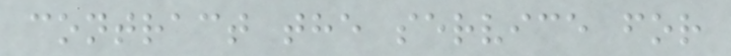contract the service for
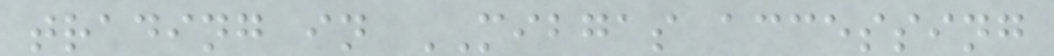trading in MIBGAS accessing
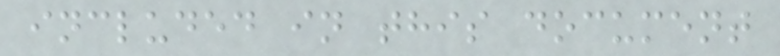included in this document
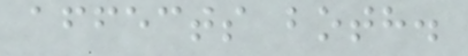affects both.
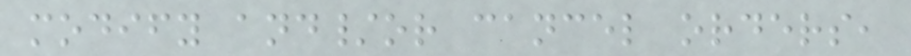modify and/or cancel orders,
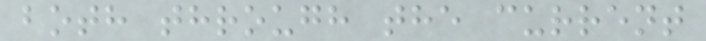both through the current
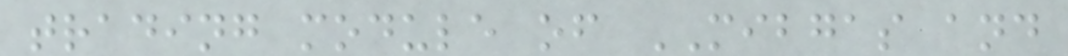trading module of MIBGAS and
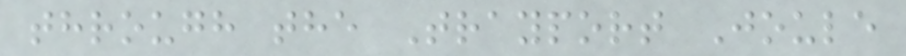through the Trayport Joule
